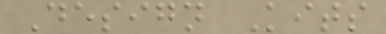Design Kits
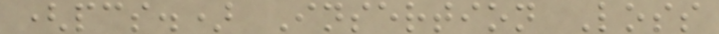(pcs.) Insertion Loss
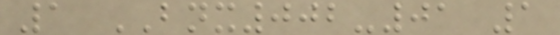1 BNX002-01 1
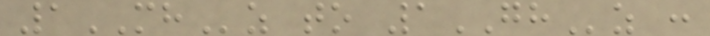1MHz to 1GHz :
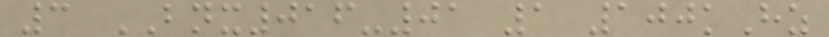3 BNX016-01 1 100kHz
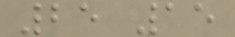25 15
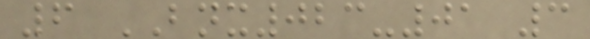6 BNX023-01 3
